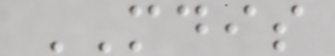MDIS
